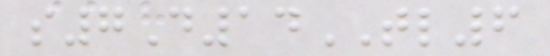s7D14TL6
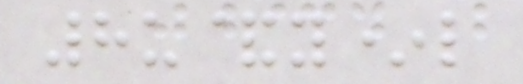8u&y*l
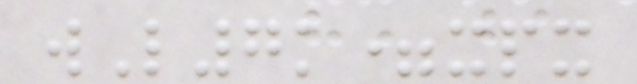wL7k=xpx
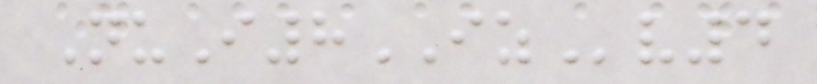NuI8IZv4
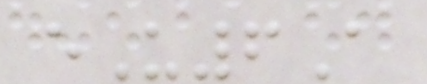eU6A
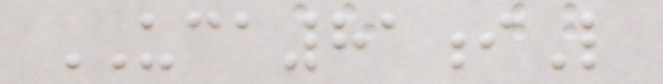UCA81iL
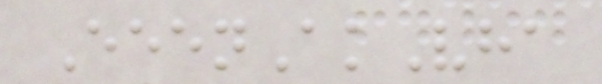EeenAkVha
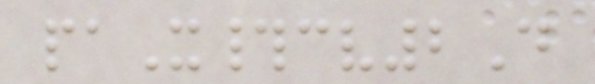paX#cv2D
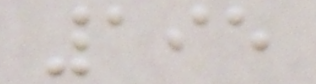195
